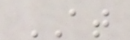AT
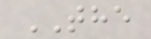THE
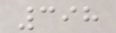398
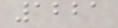1221
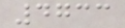4733
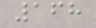168
